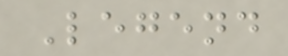Legend
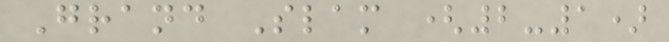Grand Slam (2-1)
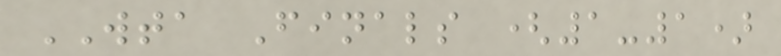WTA Finals (1-1)
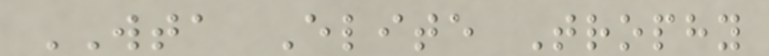WTA Elite Trophy
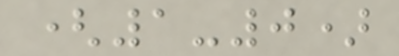(1-0)
